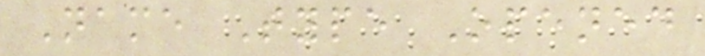Name Type Opened
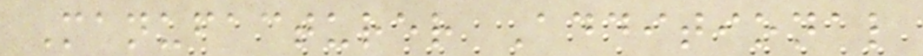Manufacturer Additional
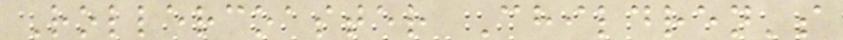Rollercoaster Children's
